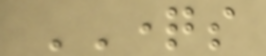QUESTIONS
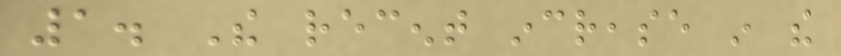1. The recent increase in the
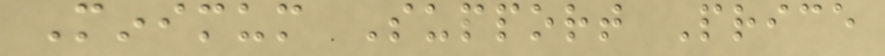Minimum Support Price
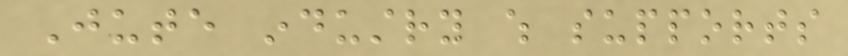Jute industry which supports
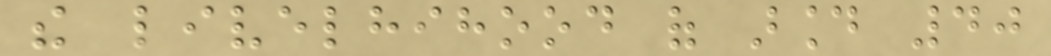the livelhihood of around 40
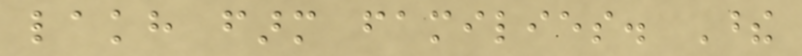lakh farm families. These
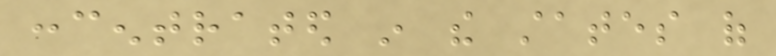concentrated in the states of
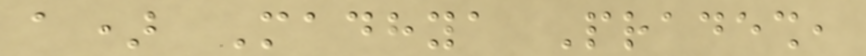a) Madhya Pradesh,
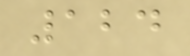124
